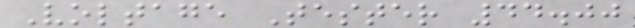Voltage Tester 44.00
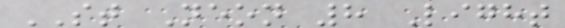ST Neon 8 Light
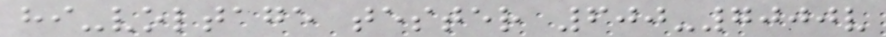hi-voltage tester 600-7000v
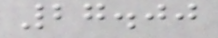27.00
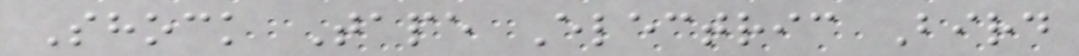Shock Tape Electric Bird
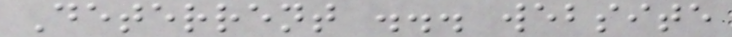Deterrent ... website
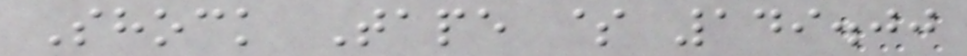Shock Tape $ 149.00
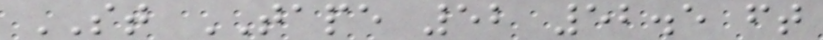ST TAPE 52 52.5 ft
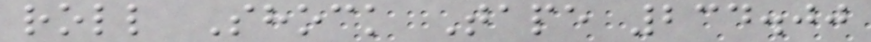roll Shock Tape 234.00
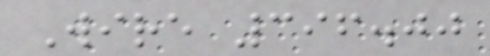Wire 396.00
